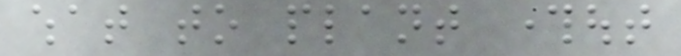what to plant throughout
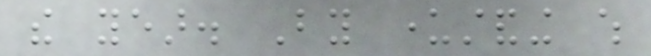the year. By understanding which
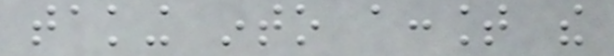taking into account the
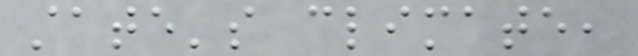state's climate,
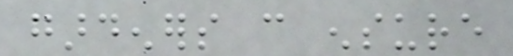gardeners can ensure
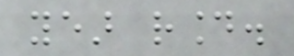year round.
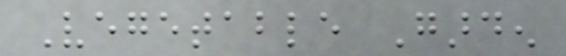Vegetable Garden
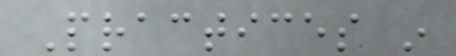Practices in
